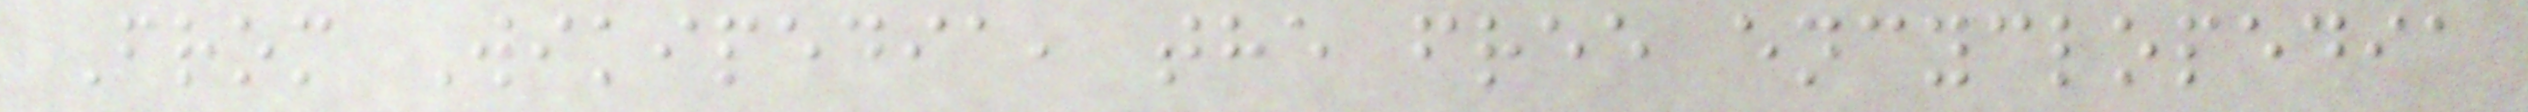From Wikipedia, the free encyclopedia
